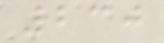230
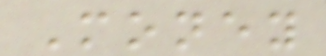Money
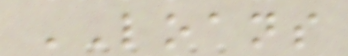LOANS
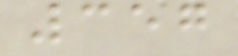357
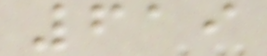619
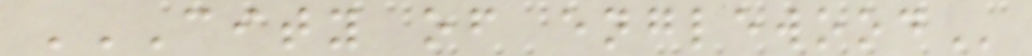CITY OF ENGLEWOOD
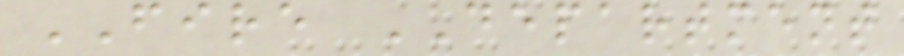FIRE DEPARTMENT
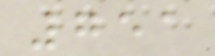751
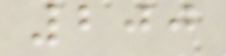200
